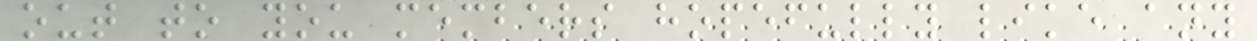out to you members hopefully like any
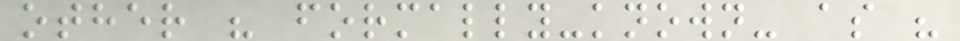other " formally-known- as "
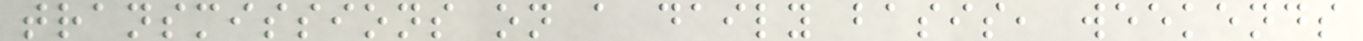transmissions on a daily basis, weekends
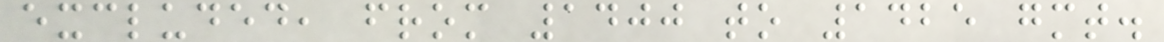excluded, from 1400 to 1425 gmt.
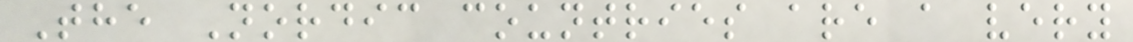The Nordic countries are a very
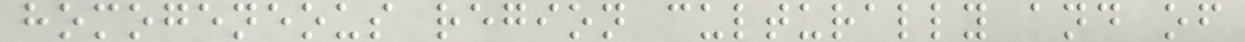homogeneous region culturally and of
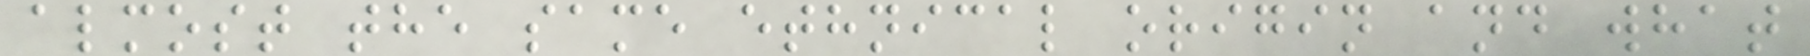almost the same ethnical origin and what
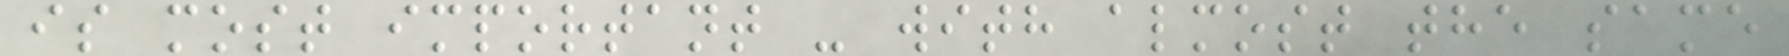is most important - with almost the same
